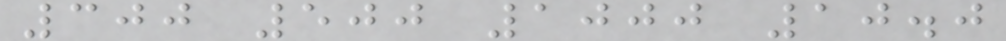300 500 1000 10.0
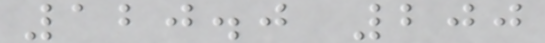120.0 200
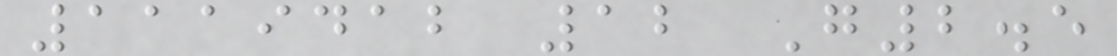1119412 12 G2.5
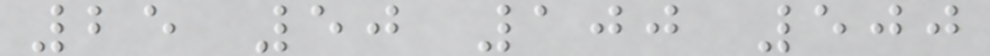25 50 100 500
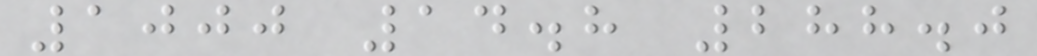1000 14.8 288.0
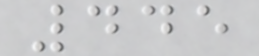445
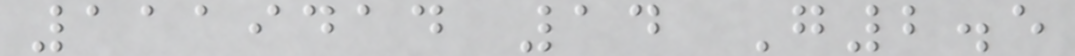1119414 14 G2.5
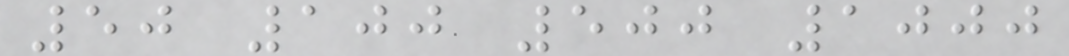50 100 500 1000
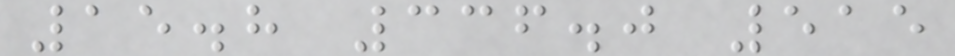15.8 336.0 515
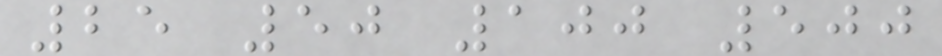25 50 100 500
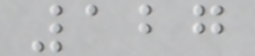127
